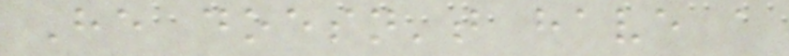He doesn't have a
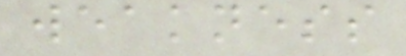weakness
